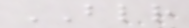BLR
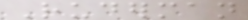Ruderman
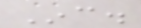Inc.
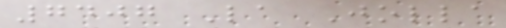7407 La Jolla
